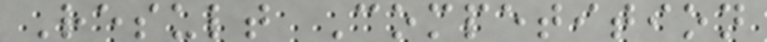Result Competition
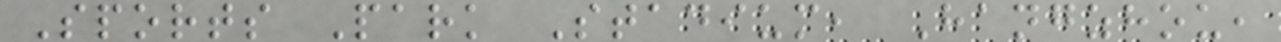Sports Park Stadium, Hangzhou,
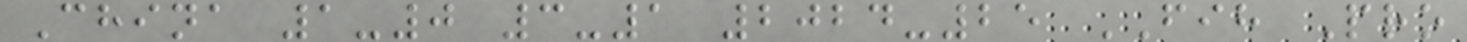China 1-0 3-1 2024-25 FIH Pro
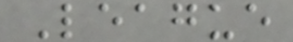League
